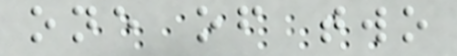one of two
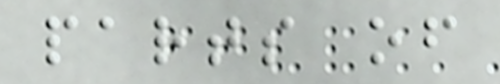parts of
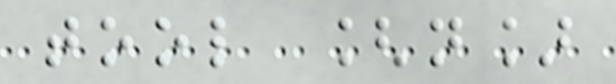tool [n]
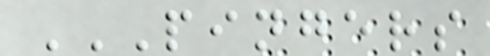PINGERS
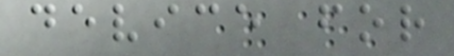device for
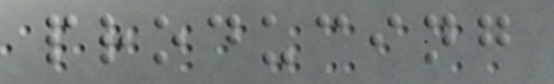producing
